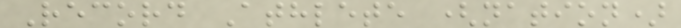Record Athlete (nation)
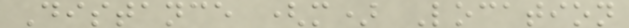Distance (m) Location
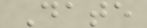Date
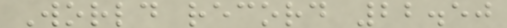World record 22.50
